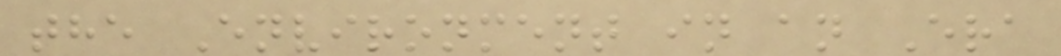the Environment in an Era
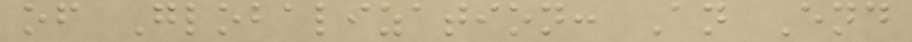of Globalization: An End
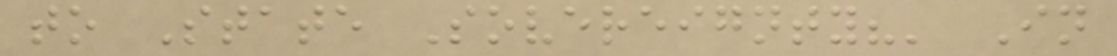to State Sovereignty?' In
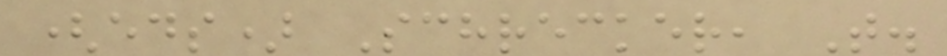(eds) Schrecker, T.
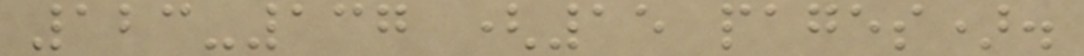123-137 (15 pages).
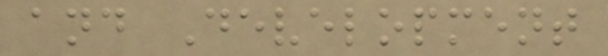and Development
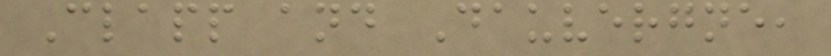Clapp and Dauvergne,
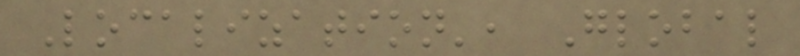Localization', Global
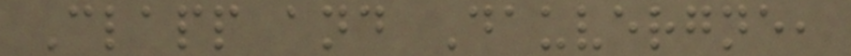Clapp and Dauvergne,
